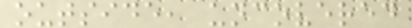outside, uncovered
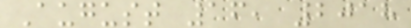August 16, 2018
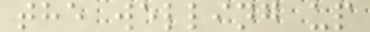the welling up
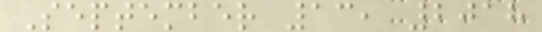September 13, 2018
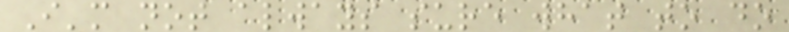I'm not always sure what to do
